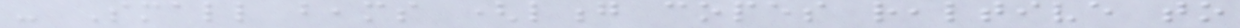- Small beams (long copes realtive to
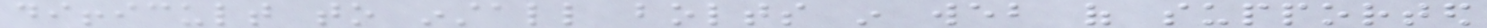difficult to install bolts in web of supported
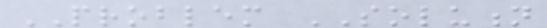PROBLEM SOLUTION
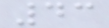43
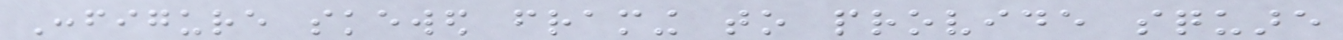Configure skewed framing to provide square
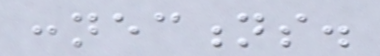connections.
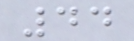44
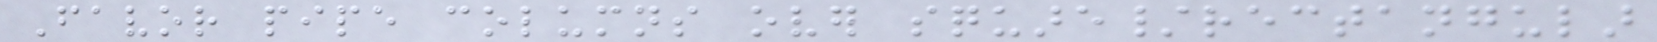Favor pipe columns over square/rectangular
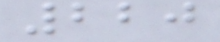220
